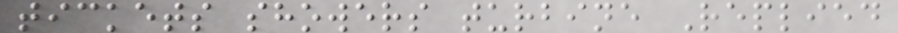tickets showers turbine Replied
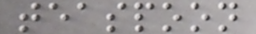teaspoon
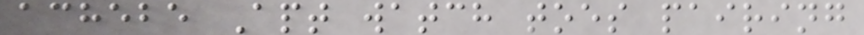achebe Apt watch toes pairing
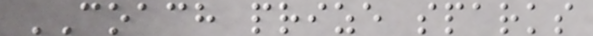COACH prize sparks
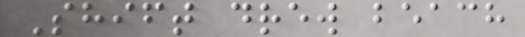Shift drew beach
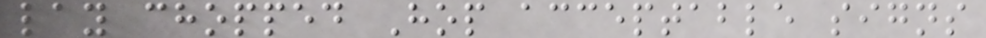lay chopped Hop acceptable signs
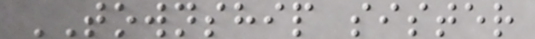TOWNSHIP sister
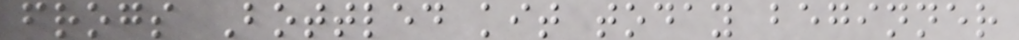frogs Bottled kit today beginner
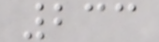233
